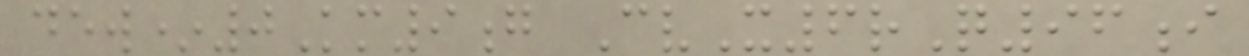dew*0Km9g CvX6rQ96i
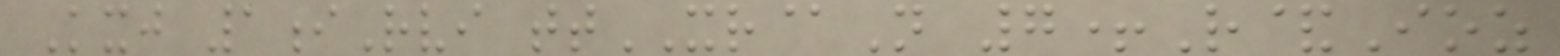Kxj 1iRvi ttXR@N 7+R&Ioz
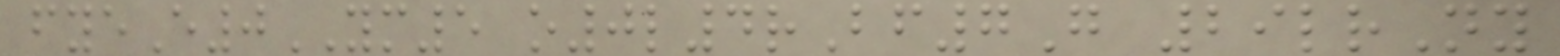fyeE0YM5 o0l4rBf7G 29lrNy
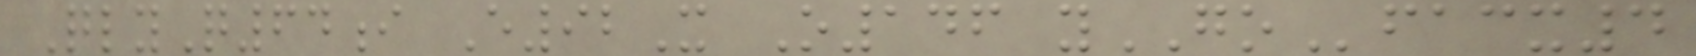QlyQ64i E92X O146 yGOfacx4
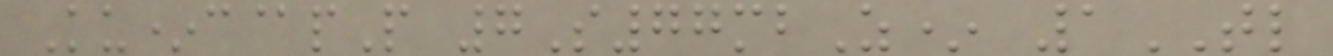Ku*c@pP 7S77mbZ* 1TL
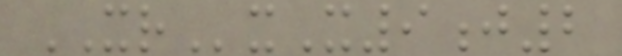XRxX9j2
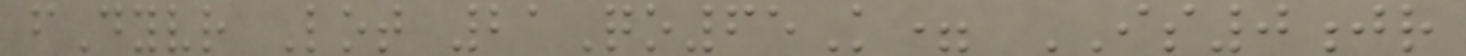fDyvr Lot 21Qo65K= IS0jr
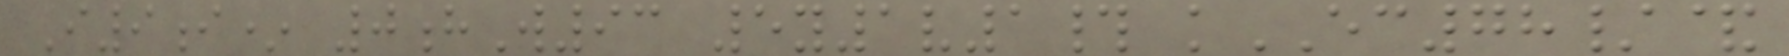I9i* 0hW93 5y1v1# kEC78/&
